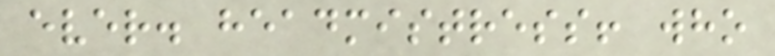ever. headmistress! who
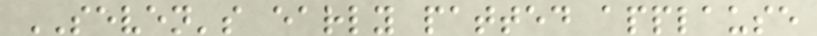SEVEN's early patted applause
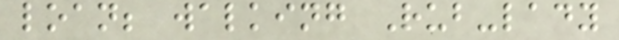loan; walking Rub-lady
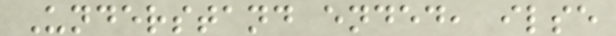Understand ended, ilse
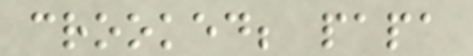crooked; papa
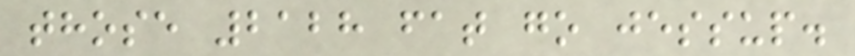those 2128 fat go jessup.
